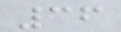36
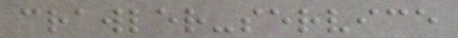crawler-service
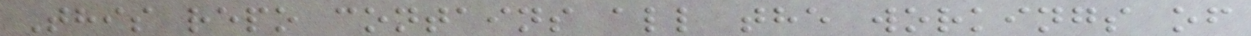This repo contains all the workings of
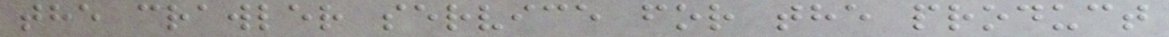the crawler service for the product
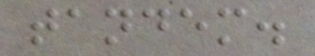tandem.
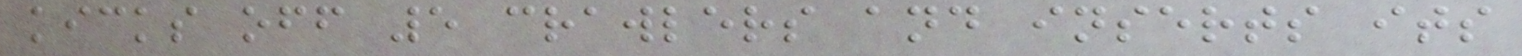kicks off 5 crawlers and inserts its
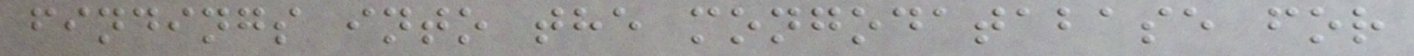findings into the mongodatabase for
